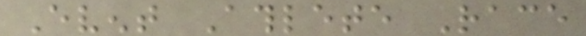Event Athlete Race
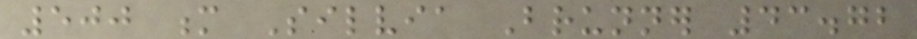500 m Silvia Brunner 43.72
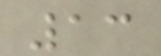13
